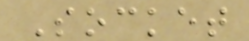Socket
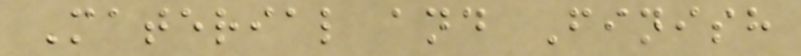Material and Finish
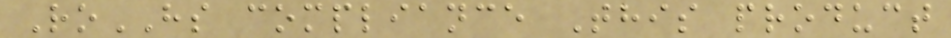RoHS compliance This product
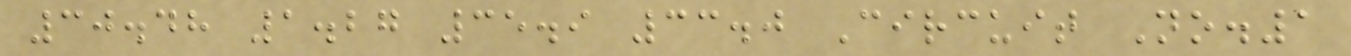30.48 1.27 35.9 33.0 Circuit No.1
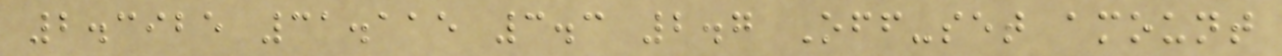2.3925 31.115 3.3 2.7 Off-set amount
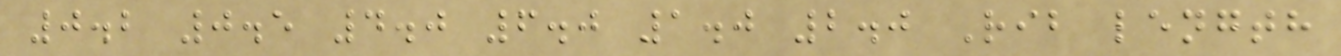0.2 0.5 4.0 6.0 1.0 2.0 Rib length
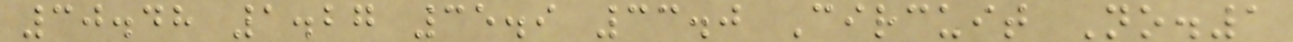30.48 1.27 35.9 33.0 Circuit No.1
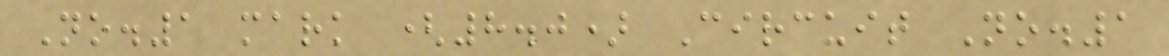No.1 mark (8.0) Circuit No.1
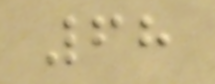68
